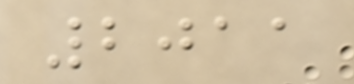2011
